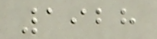1928
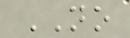NO
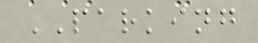PARKING
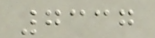7337
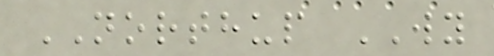NORTHUP WY
